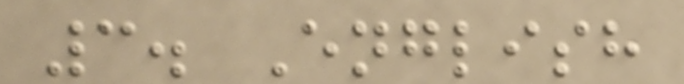3. English
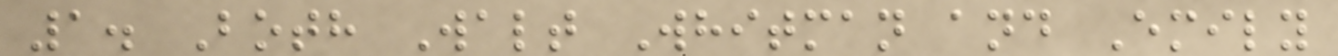1. Both Walt Whitman and Emily
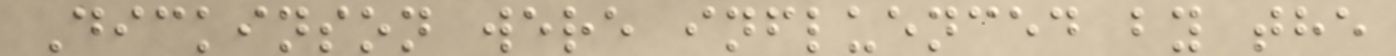Dickinson were influenced by the
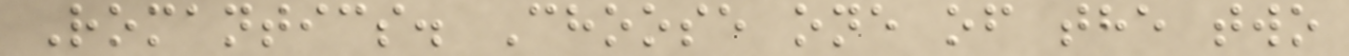Romantics. Choose one of the two
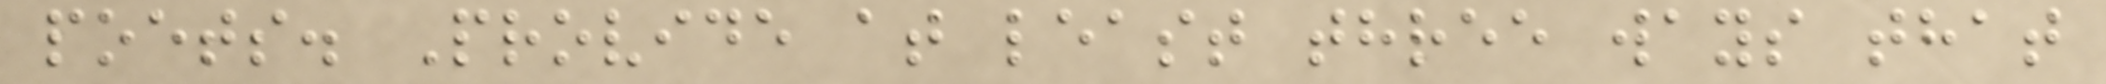poets. Provide at least three ways that
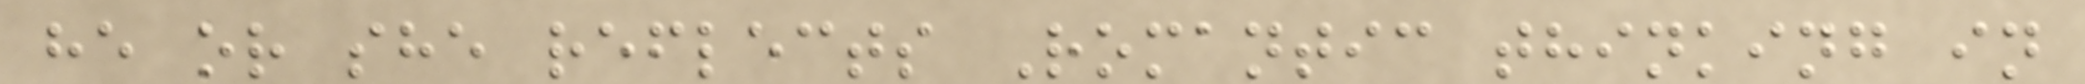he or she reflects Romantic thinking in
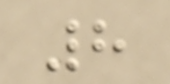8
